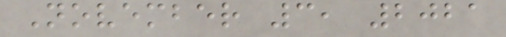November 3, 2021
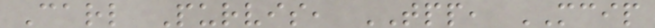Carl Purvis, TPP, MCIP
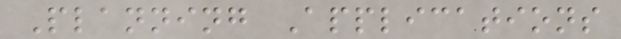Planning Applications
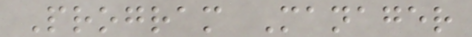Program Manager
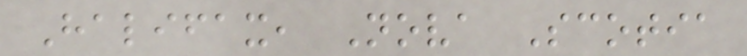Halifax, Nova Scotia
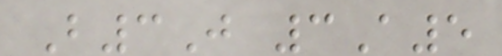B3J 3A5
